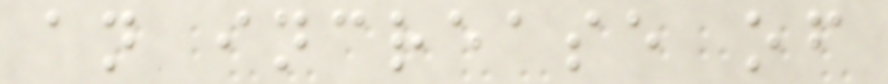an increase of
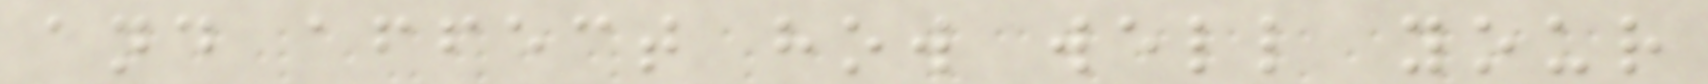and affect how well your
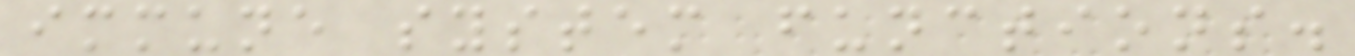immune system functions.
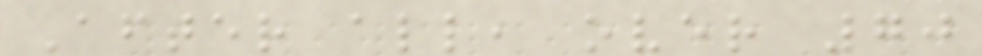After all, over 70
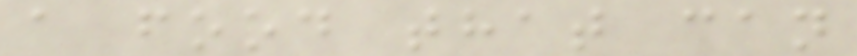a food that can
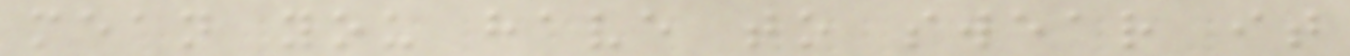mean you have to swear it
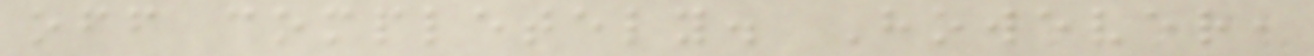off completely. However,
